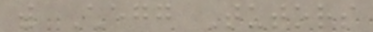with Chegg Tutors
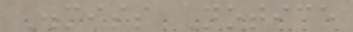Dismiss Notice
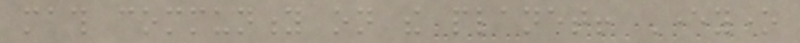math community on the planet! Everyone
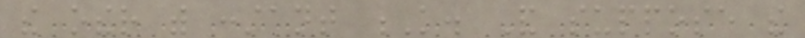the other with constant K. And suppose the
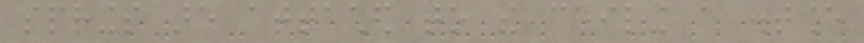springs are attached to the ceiling a distance
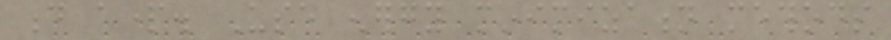d apart. Use energy minimization methods
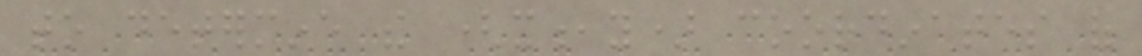to determine the (x,y) coordinates of
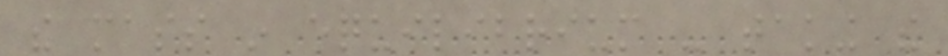the mass in equilibrium - taking the
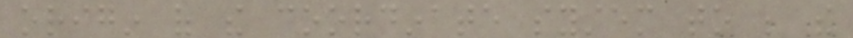origin of the coordinate system to be the
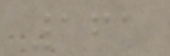161
